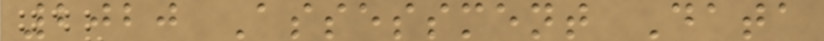2020 Assessment Data
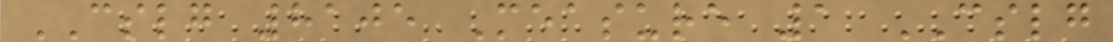CSLG 8105 Measure 1 CSLG
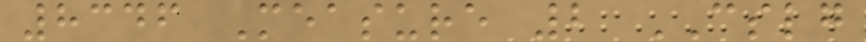8346 Measure 2 CSLG
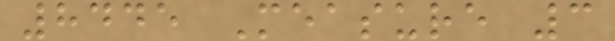8445 Measure 3
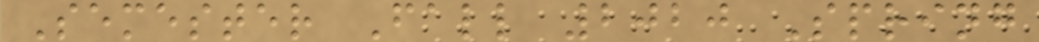Semester Fall 2020 Spring
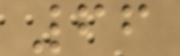66
